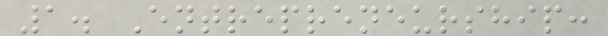1. Entrepreneurship:
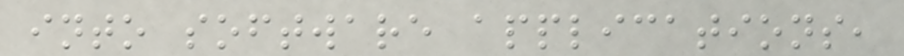into software applications,
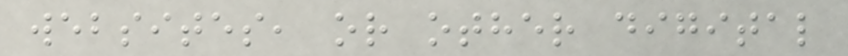websites, or other digital
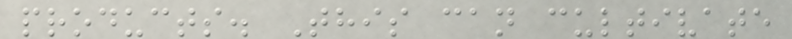products. This can cultivate
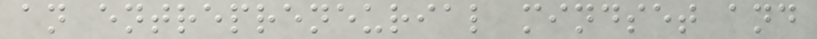an entrepreneurial mindset and
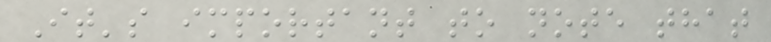It's important to note that
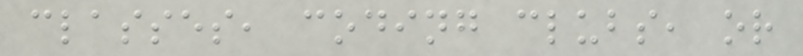classes, coding clubs, or
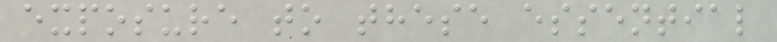exposure to these essential
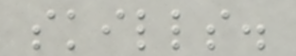skills.
